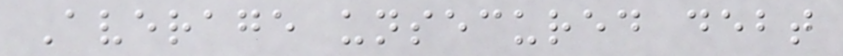Average unsecured debt
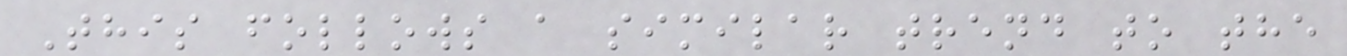This follows a similar trend to the
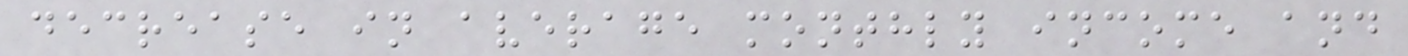decrease in average monthly income and
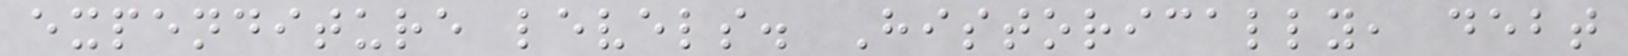expenditure levels. Historically, debt
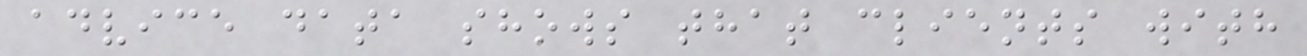advice data shows that clients with
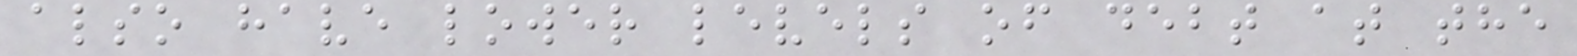also have lower levels of debt at the
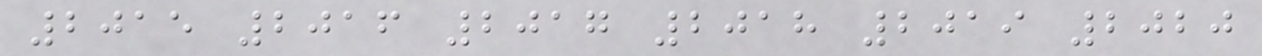2015 2016 2017 2018 2019 2020
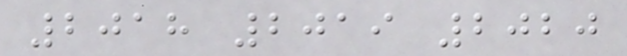2018 2019 2020
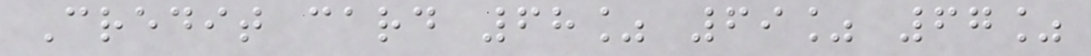Credit card 68% 69% 67%
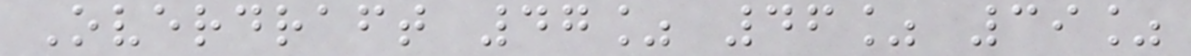Overdraft 47% 46% 39%
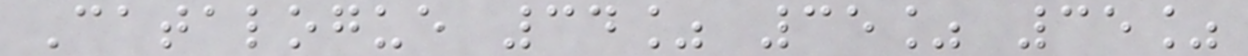Catalogue 34% 35% 35%
